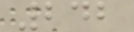242
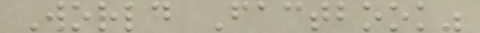World Factbook"
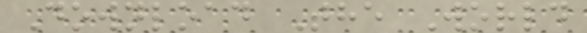Download The World
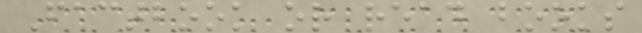Factbook or read books
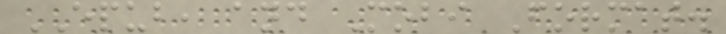EPUB, and Mobi Format.
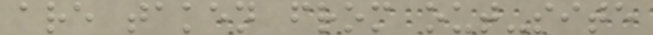are taken from out-site
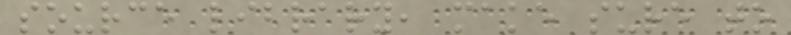source library, make sure to
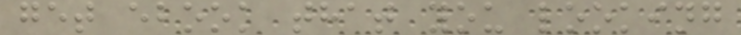get ebook that you looking
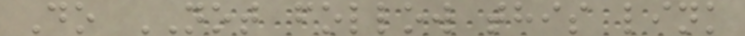Do NOT follow this link
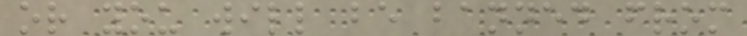or you will be banned from
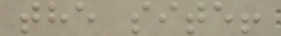the site!
